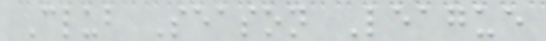Club Season League
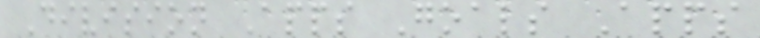Division Apps Goals Apps
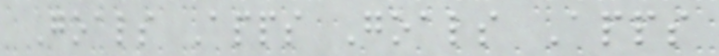Goals Apps Goals Apps
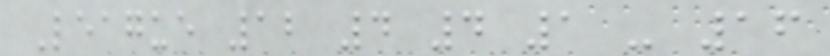League 12 4 4 1 - 16
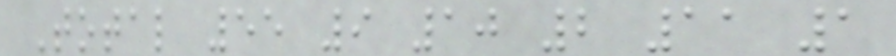Total 55 9 10 2 11 1
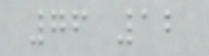76 12
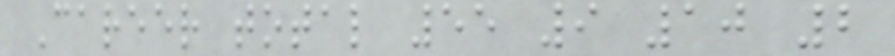Career total 55 9 10 2
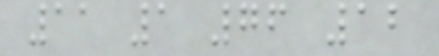11 1 76 12
